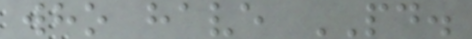who have PD.
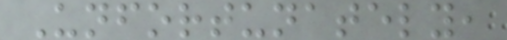Unfortunately,
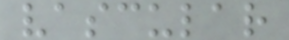vascular
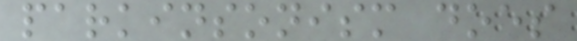parkinsonism does
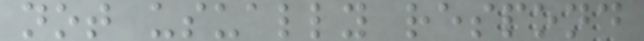not usually respond
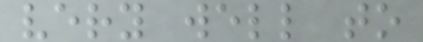very well to
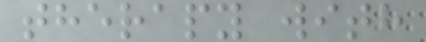therapy with
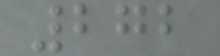272
